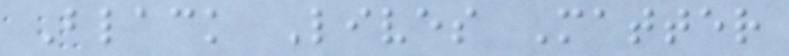Black Lives Matter
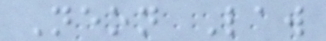Neon Law
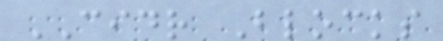CIDR Blocks
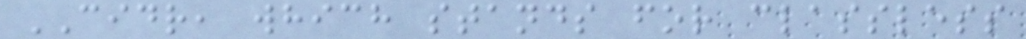CIDR, which stands for classless
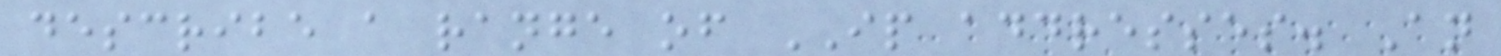describe a range of IP addresses. An
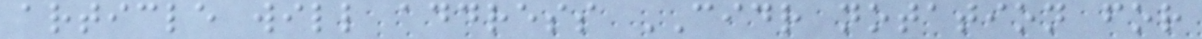article will address CIDR notation for
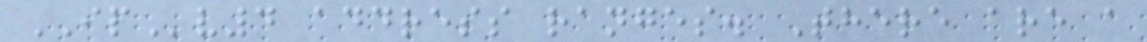IPv4 address ranges. There are a
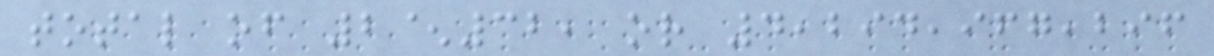total of 2^32, or 4,294,967,296
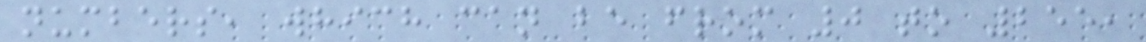numbers, which can be from 0 to 255,
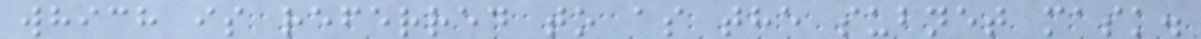which is referred to as the subnet mask.
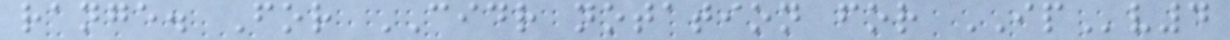range. For CIDR notation for IPv4
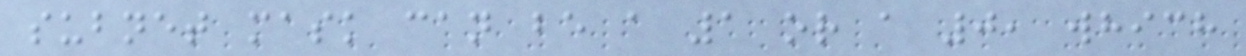subnet mask can be a 1 or a 0, which
